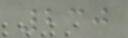230
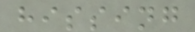hissing
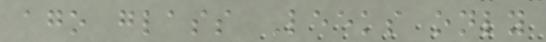ago glass Leeks only
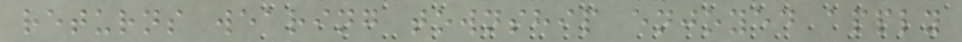returns wearing township enjoyed apply
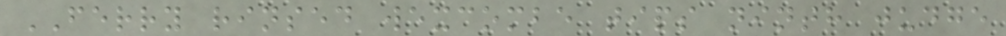FERRY rinsed wexcombe tips ninth judge
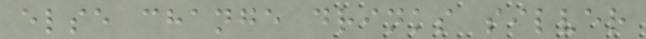else change drinks silver
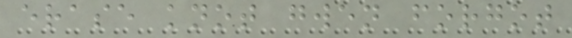erase knot gwen forgot
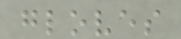gloves
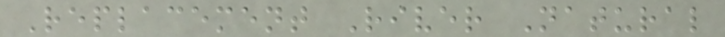Replacement River Natural
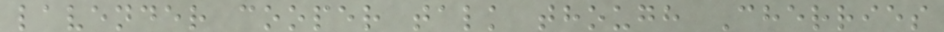lavender cooper talk though Cherries
